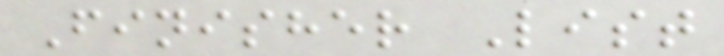Finisher List
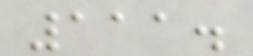111.
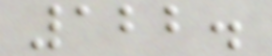122.
